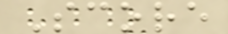Score
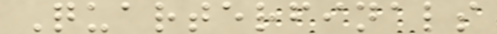Quarterfinals
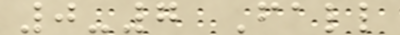0-7 Fall
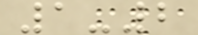1-2
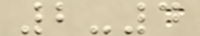2-4
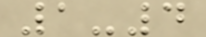1-4
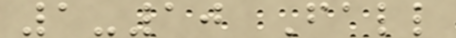1-10 Fall
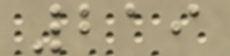219
